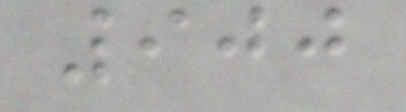900
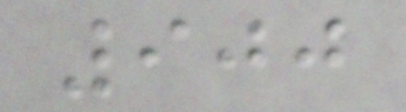900
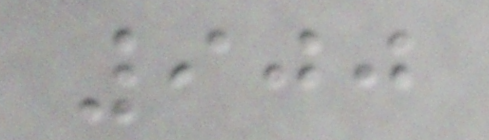900
